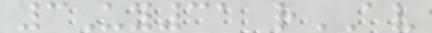3Uy31 rAV
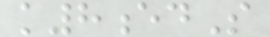k8edS
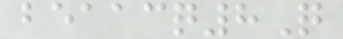beaacq8Q
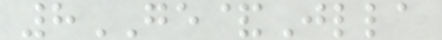8GE&Jlla
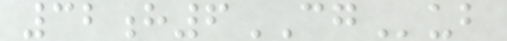32h6CGub
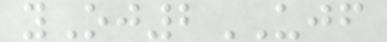yOj2UJF
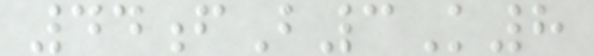44fB3K8
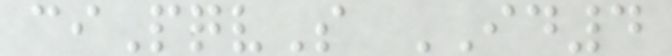ciPqvS ID4
